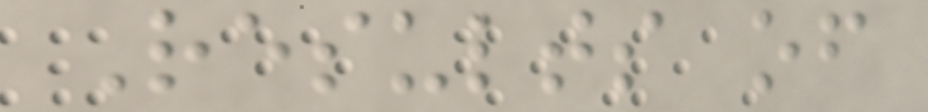Results of
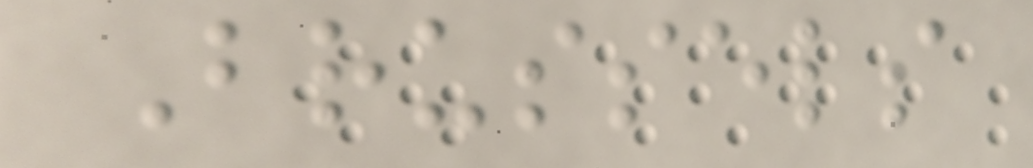Brussels
